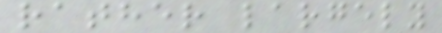rather largely
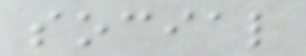social
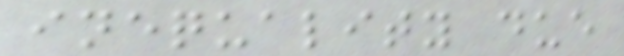inequality due
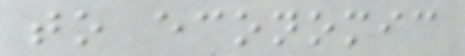to economic
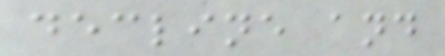decline and
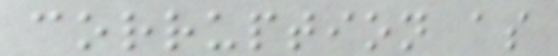corruption as
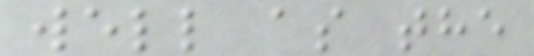well as the
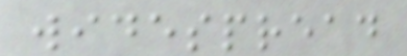widespread
